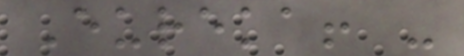Eureka! -
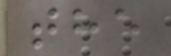the
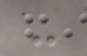-
